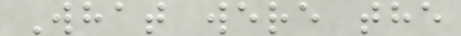What were the
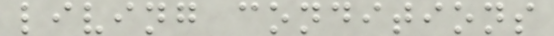living conditions
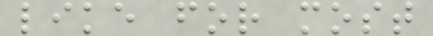like for most
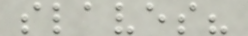slaves?
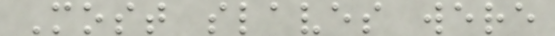Most slaves were
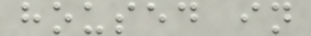housed in
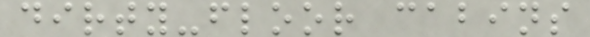dirty-floor cabins
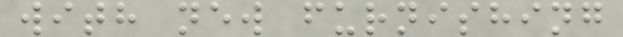with new furnishing
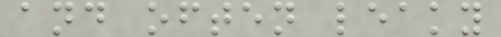and often leaky
